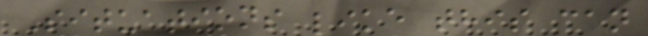Situations like this can
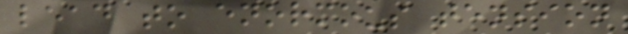lead to enormous tension
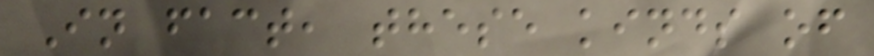In fact, these kinds of
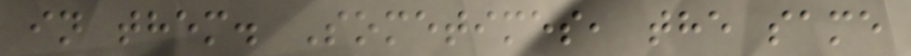in them. Sometimes, the same
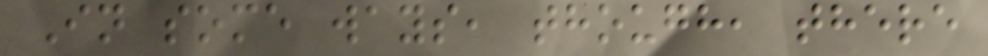In some ways, though, there
